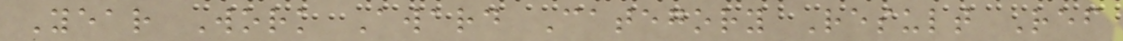Year Work Award Category Result Ref
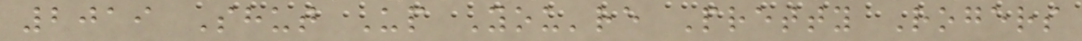2019 Shut Up You're Pretty Rogers
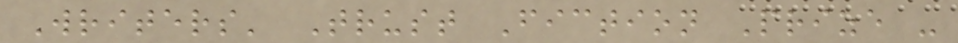Writers' Trust Fiction Prize -
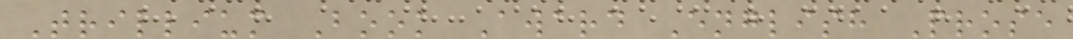Trillium Book Award English Prose
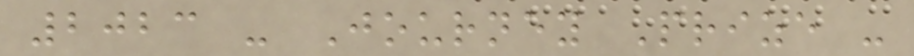2023 - Journey Prize -
